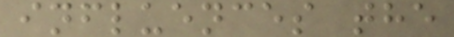influences the
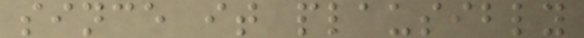since it plausibly
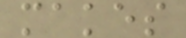makes
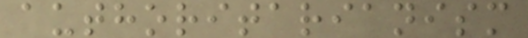authoritarianism
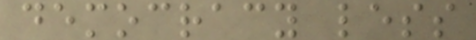democracy less
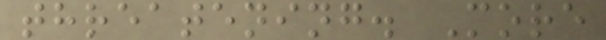threatening. More
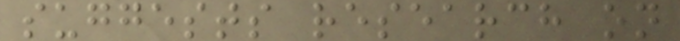suggests research on
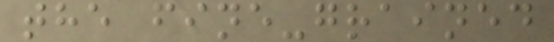the fine-grained
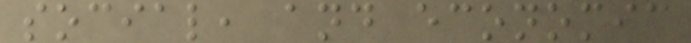social, and economic
